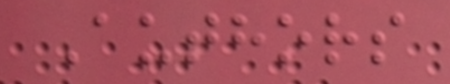Authors
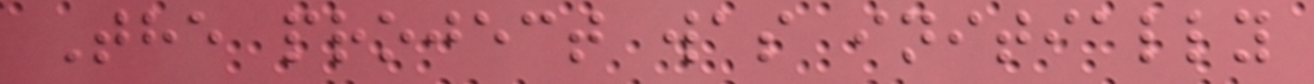The project was initially
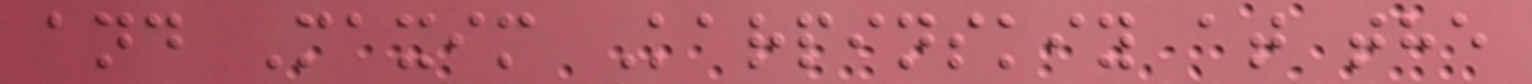and Maxim Karpinskiy at the
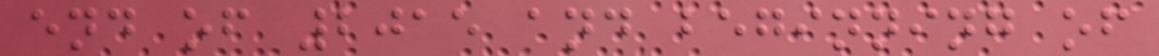end of 2015 and beginning of
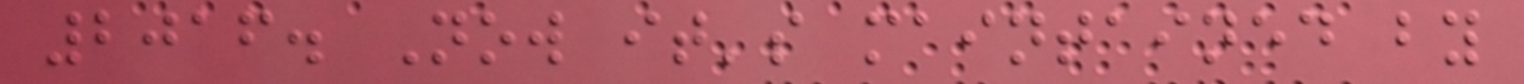2016. Now it's maintained by
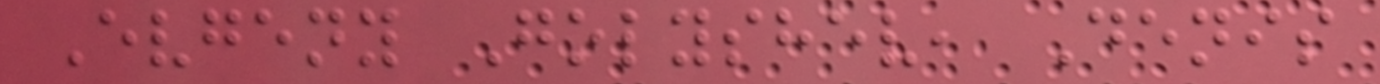Evgeny Golyshev, Denis
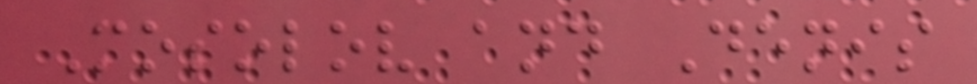Mosolov and Denis
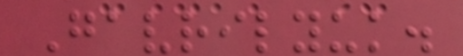Gavrilyuk.
